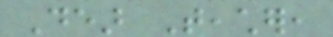Dear Teacher,
